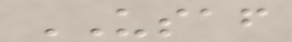USAF
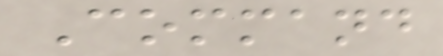Command
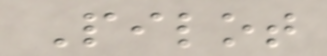Pilot
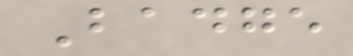Badge
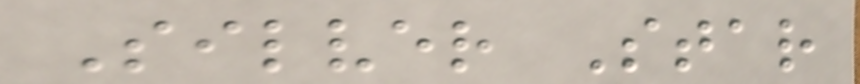Silver Star
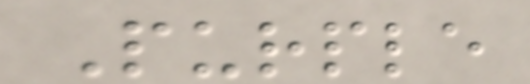Purple
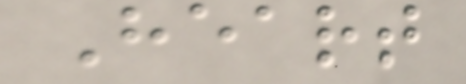Heart
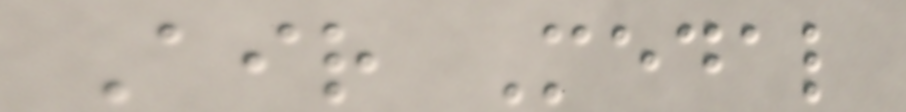Air Medal
